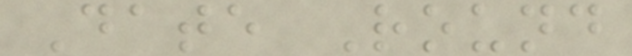Date Round
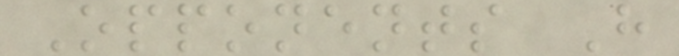Opponents H
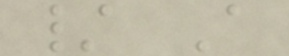/ A
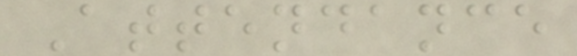Attendance
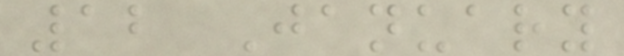12 January
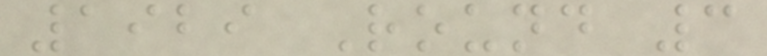1929 Round 3
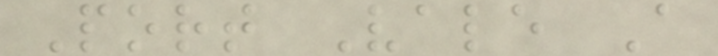Port Vale A
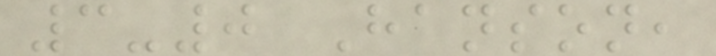3-0 Hanson,
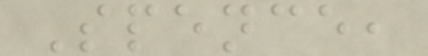Spence,
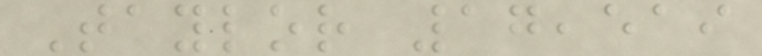Taylor 17,519
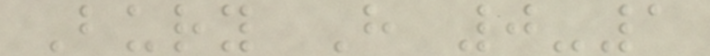Bury H 0-1
